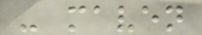- maven
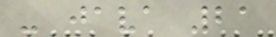- java 21
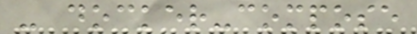- docker-compose
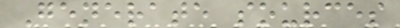Generate sources
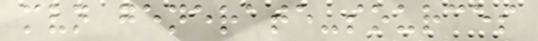mvn generate-sources
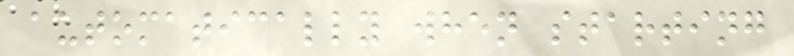automatically when starting
